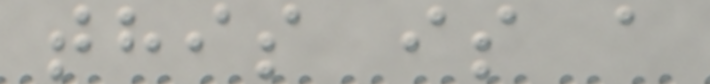this is a
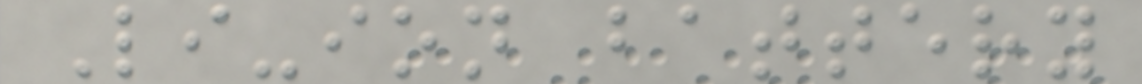Li-ion battery
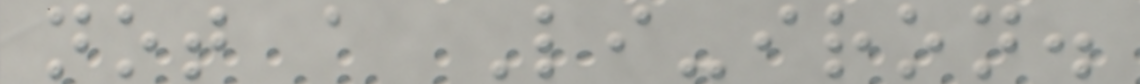not a Li-iron.
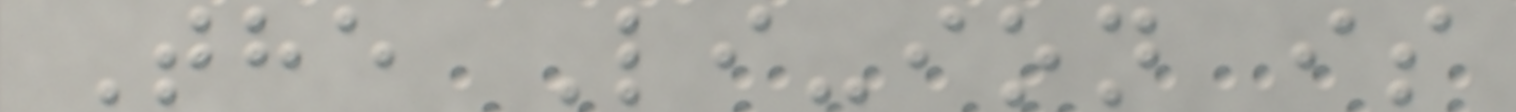The Li-ion is
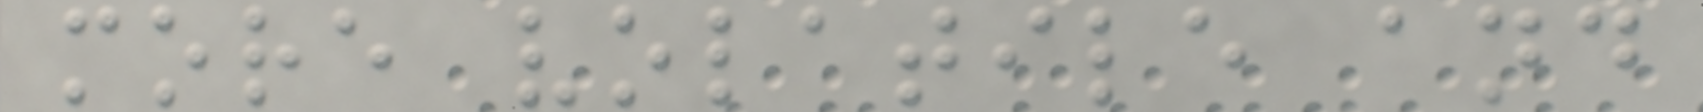more volatile and
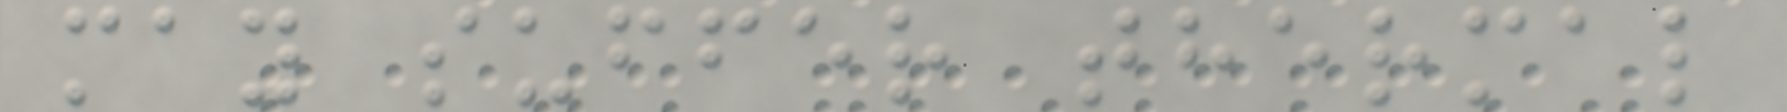may suffer thermal
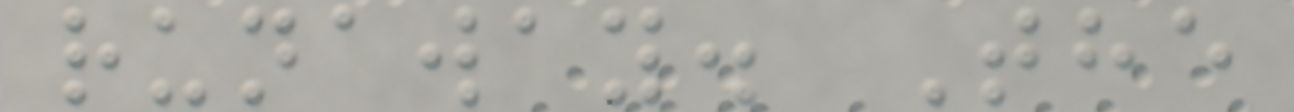runaway. The
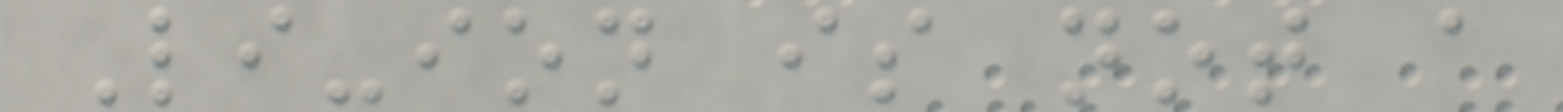Li-ion is not a
